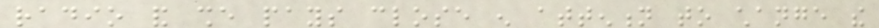radio and she pays close enough attention to change the
